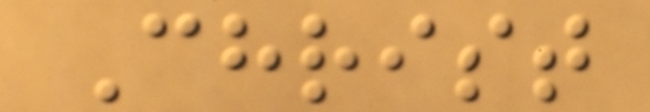Christ
